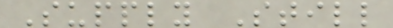Supply Still
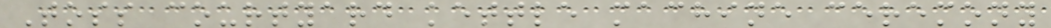Toss courtyard kettle machine ceremony
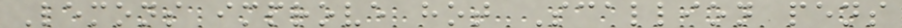Lemons improve hot Scallion pens
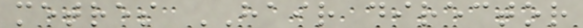metres HAIR director
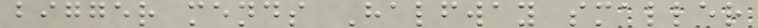bigger mends Halfway smaller
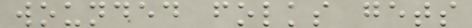wounded folks gets
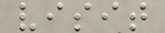visit
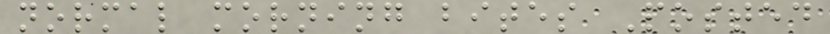normal morning bites Posted
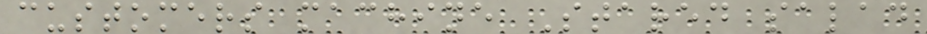customers machine Stared salad
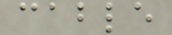cable
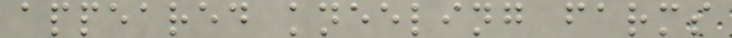appeared kneeling farms
